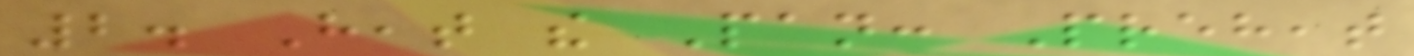2. Heat the Pan: Preheat
